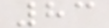83
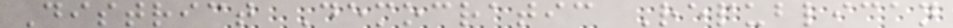District Democratic Republican
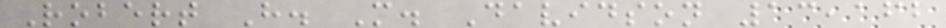Robert H. M. Davidson 13,162
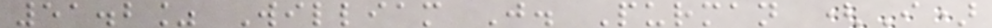51.2% William J. Purman (I)
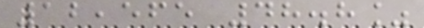12,565 48.8%
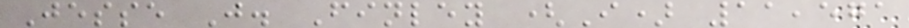Jesse J. Finley (I) 11,571
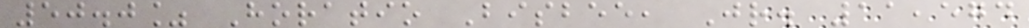50.0% Horatio Bisbee, Jr. 11,574
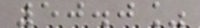50.0%
